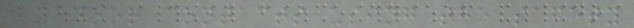by door contacts using the safety
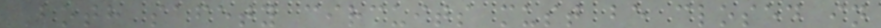Both safety circuits must be closed in
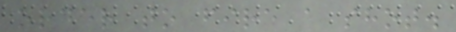order to fire a shot.
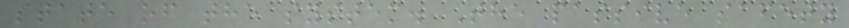state of the system. The passive safety
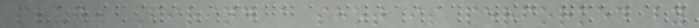plug. Firing a shot is performed by
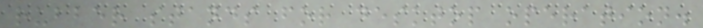rubber stands for desktop operation.
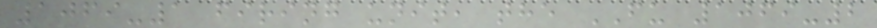1069-1 firing unit, the FU 1069-2
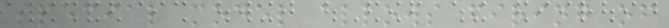special model allows firing of
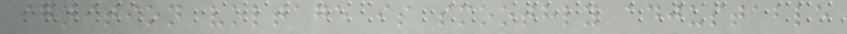ignition voltage is smoothly adjustable
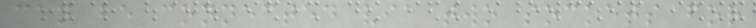can be connected via two sockets for
